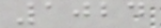1024
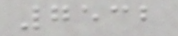7532
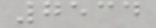7534
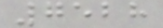7528
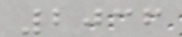2036
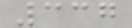337
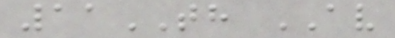11TH AV
